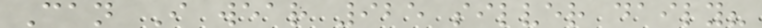Can I wear 925 silver daily?
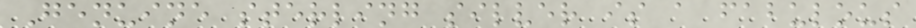Genuine sterling silver is a fabulous
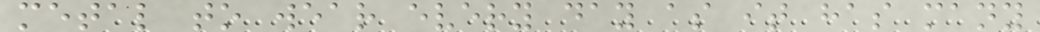metal to wear every day as it has many
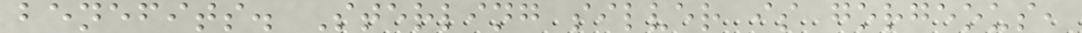benefits. Sterling silver is gorgeous,
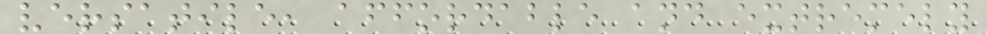versatile, affordable and extremely
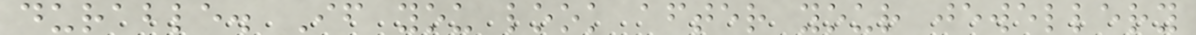durable. If you look after your jewellery
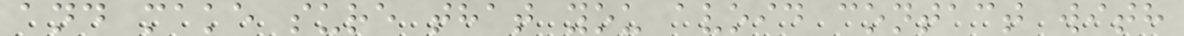and make sure that you avoid contact with
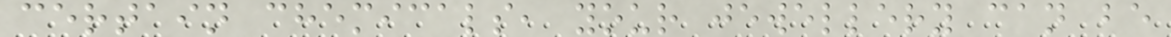certain chemicals, your jewellery can be
